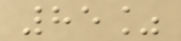85%
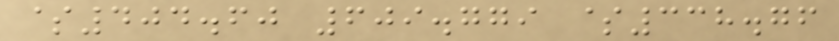$404.60 609.779 $338.76
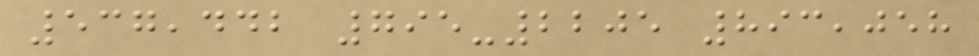537,442 795-2205 893,058
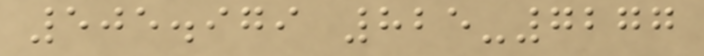505.979 825-7277
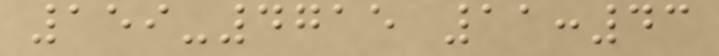159-4715 11:43
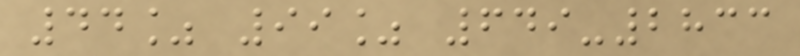44% 99% 649-2833
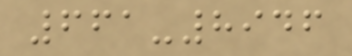661-8946
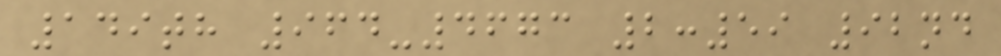149th 964-4673 2:59 92nd
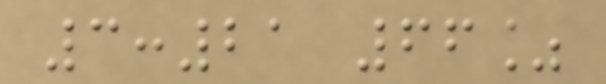3:21 66%
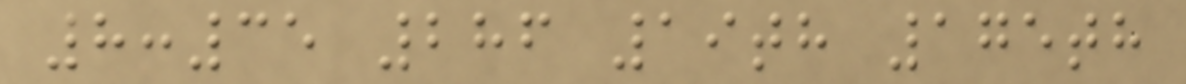8:35 286 19th 175th
